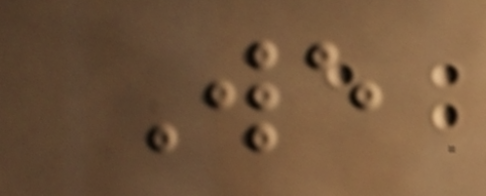We
